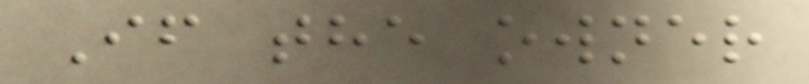If the owner
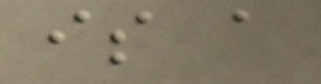is a
